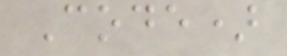Code)
